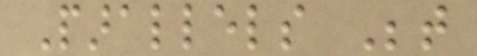Parallels Between
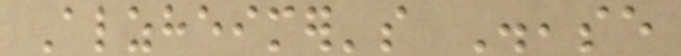Alzheimer's Disease
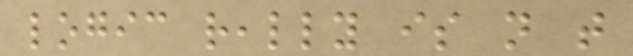logic really is not that
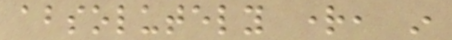absolutely right, in
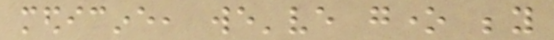medicine, we've gone beyond
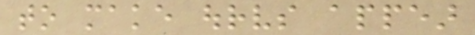to make ourselves appear
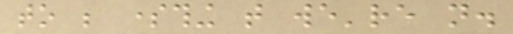to be something that we're not.
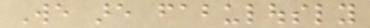We are fabulously
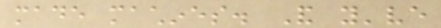made machines. And you've
